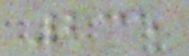235
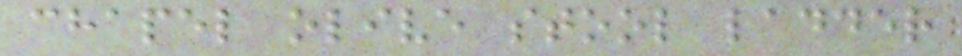chapel olive stool ladder
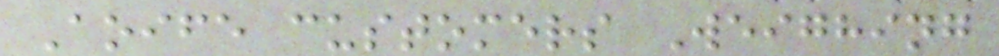Aoife customers Weighing
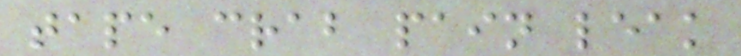tape crab pain leak
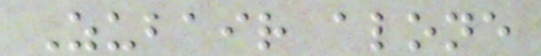Zubair alone
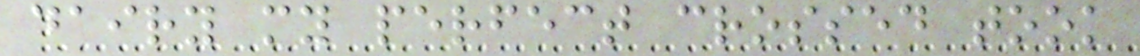dairy my perfect crossed took
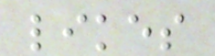likes
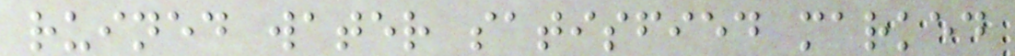ruined water satisfied marked
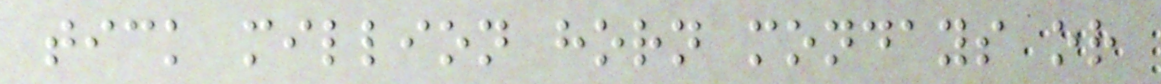tick million horn mondays or
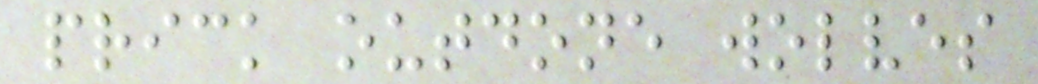prick outdone wolves
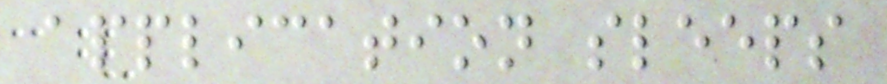application sleeps
